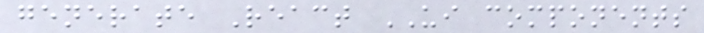generate React UI components
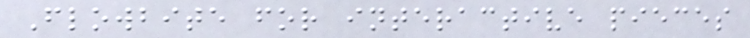Flowbite for interactive pieces
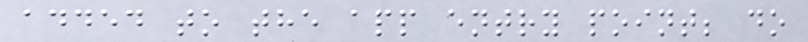added to the app entry point; do
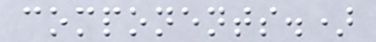components.)
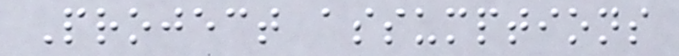Project assumptions
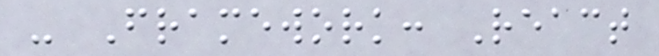- Framework: React
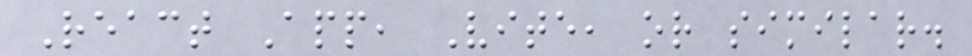React App, Vite, or similar.
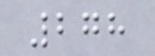278
